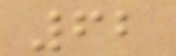62
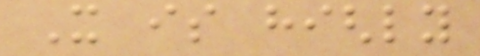It is highly
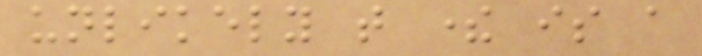unlikely that there is a
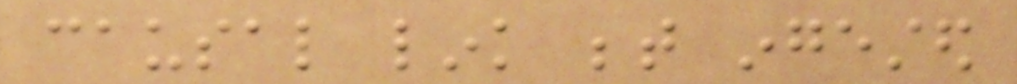causal link between ingested
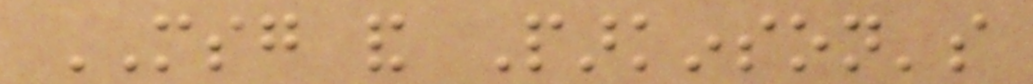MSG and Parkinson's
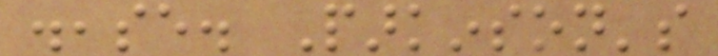disease. Parkinson's
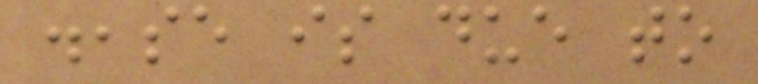disease is due to
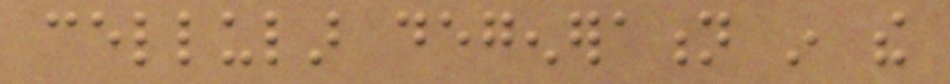cellular degeneration in the
